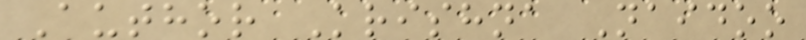Author Krishna Naidoo
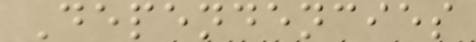Dependencies
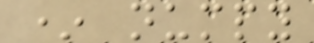* numpy
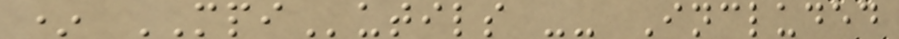* MPIutils -- Included
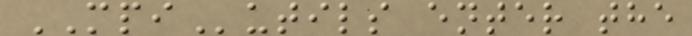MPIutils enter the
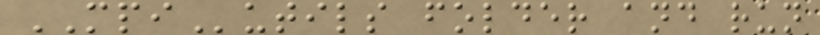MPIutils folder and run
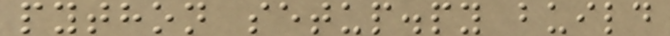python setup.py build
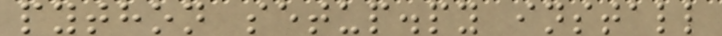python setup.py install
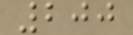200
